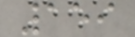159
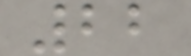22
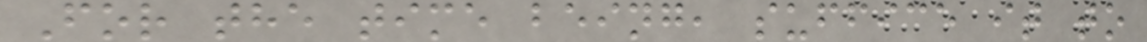For the time being, suffice it to
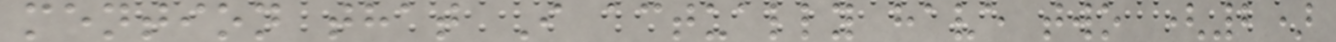mention that I actually have two (2)
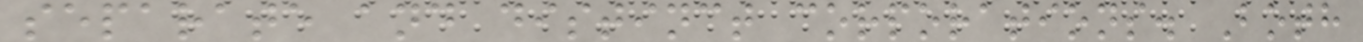separate and distinct corporations. Both
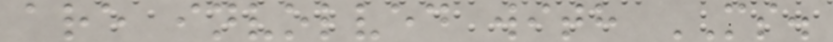are involved with MS.
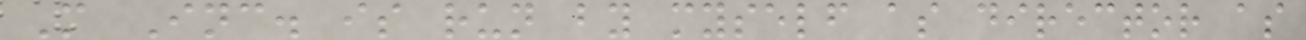M Inc. is run by myself as director as
